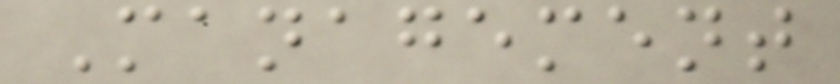Management
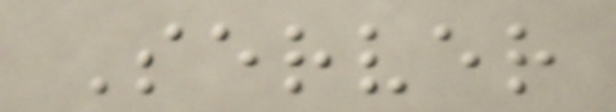Server
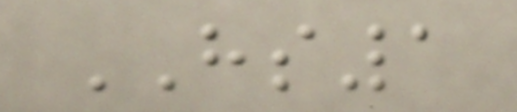HS1
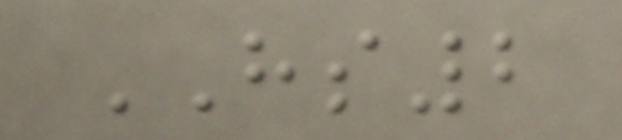HS2
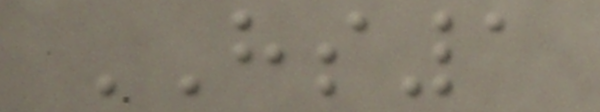HS1
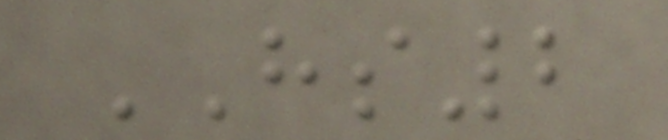HS2
